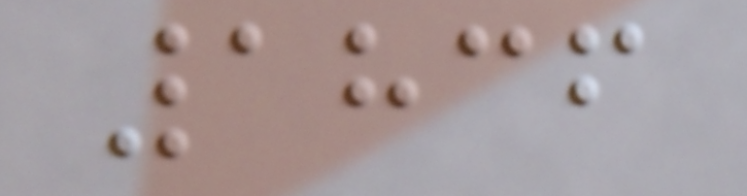1836
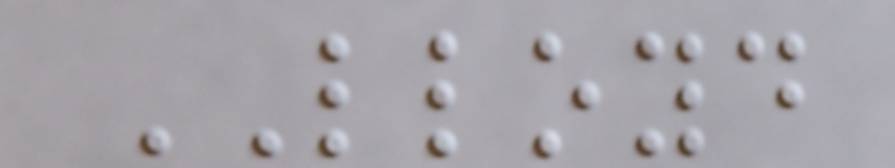LLOYD
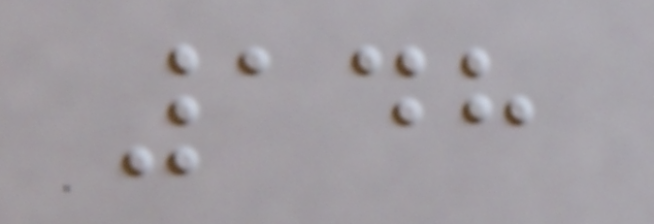148
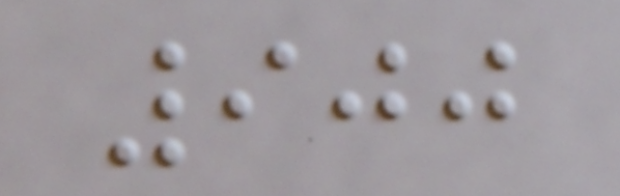900
